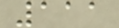111
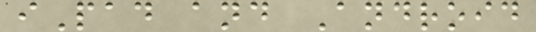iPad and Android
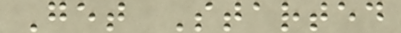Get Started
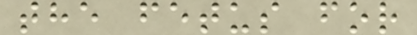the fetus for
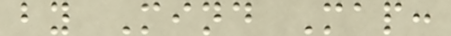by Mind Map:
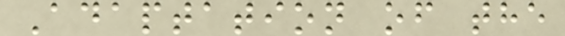Adaptation of the
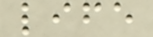life
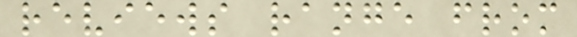reviews range from
